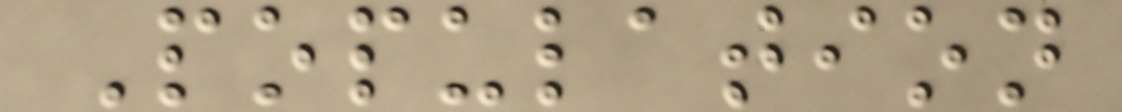Population
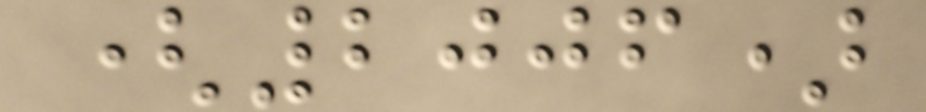(2006)
